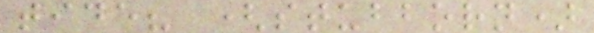tide? (stubborn)
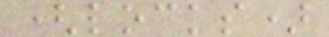(locks)
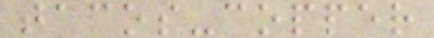tacos-copper
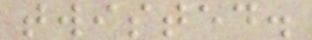twisted.
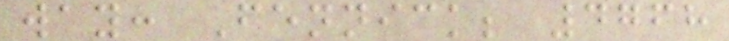way: Fennick; 4768
